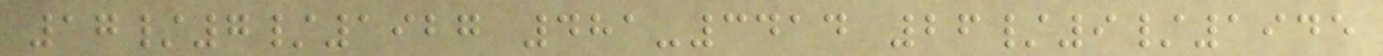17/7/1927 481-3414 26/9/1945
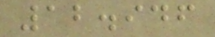12.946
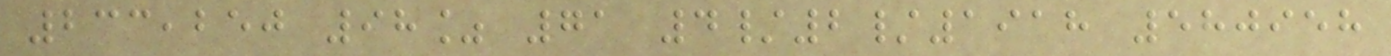233,250 98% 71 4/2/1918 580958
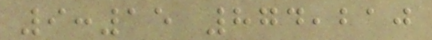9:15 874,210
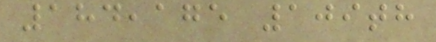184,175 109th
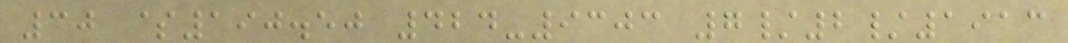30 $190.50 424-9303 7/2/1913
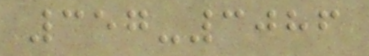357-3086
